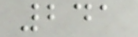241
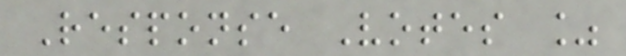Response Votes %
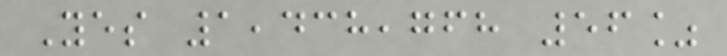Yes 1,438,768 56%
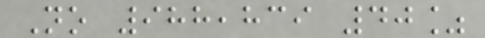No 988,839 40%
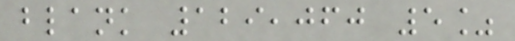blank 129,060 5%
